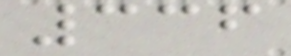336
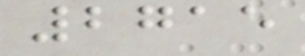2715
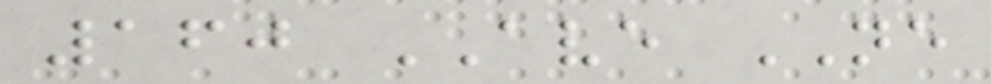160 AVE NE
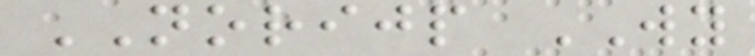NORIJP WY
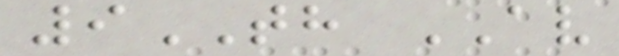9TH AV
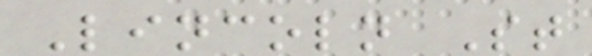Lincoln St
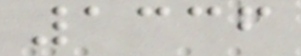1336
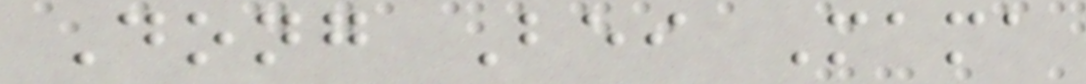Dong Bei Mama
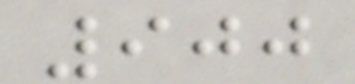900
